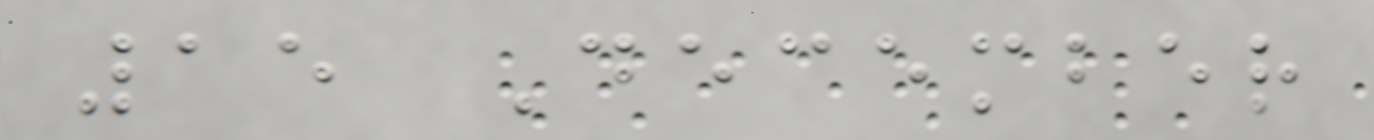15 December
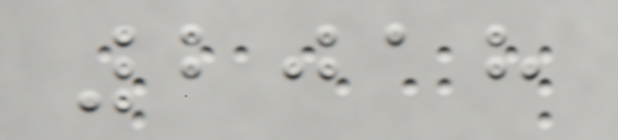2018
